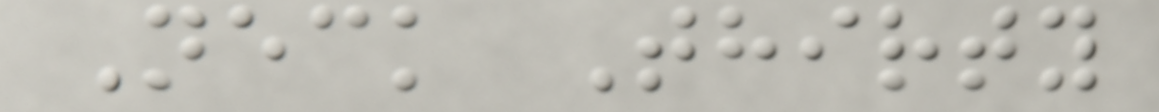Neck Thirty
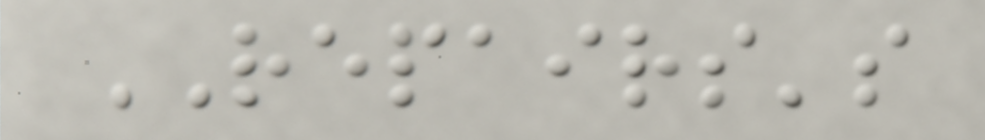REPAIRS's
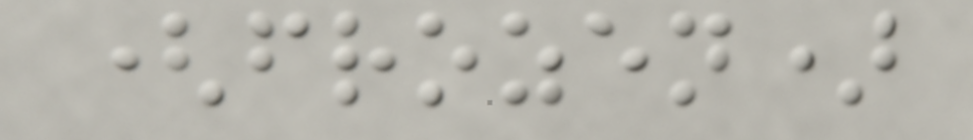(frozen)
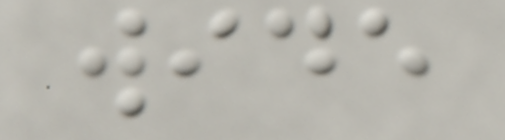wide
